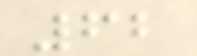62
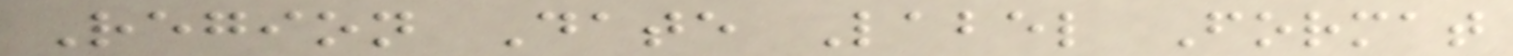Region Date Label Format
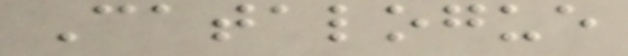Catalogue
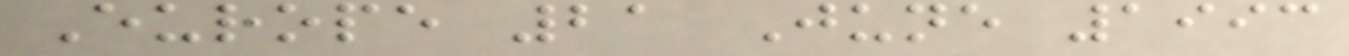Europe 21 June 1993
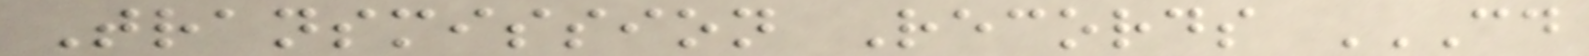Transmission Records CD
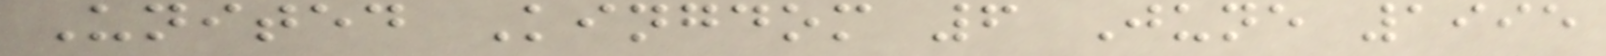United Kingdom 6 June 1995
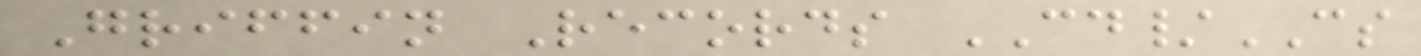Griffin Records CD/CS
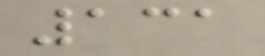131
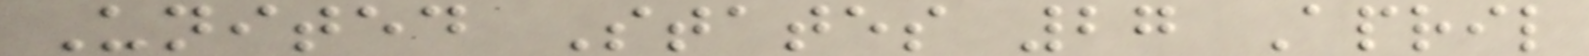United States 27 April
